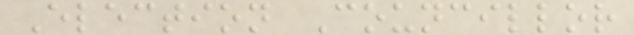Election Councillor
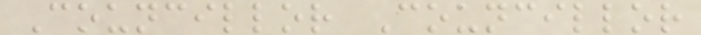Councillor Councillor
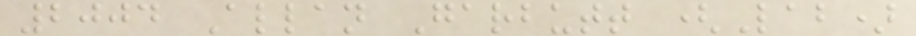2004 Allan Garbutt (Lab)
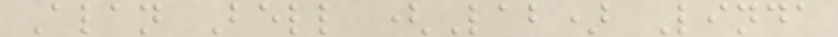Alan Bell (Lab) Linda
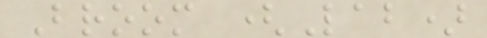Broom (Lab)
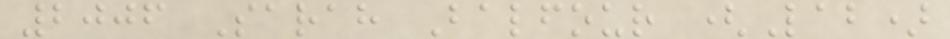2006 Sarah Balfour (Lab)
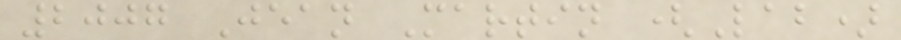2007 Jean Martin (Lab)
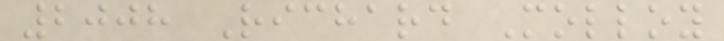2008 Richard Molloy
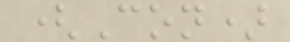(Con)
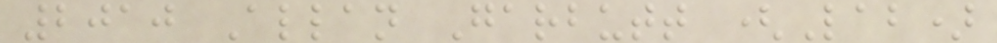2010 Allan Garbutt (Lab)
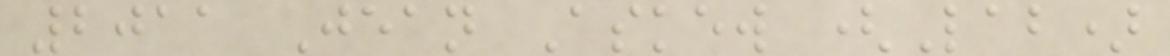2011 Jean Askew (Lab)
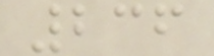236
